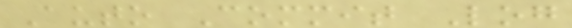Auto Commit Log
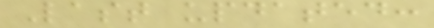Last updated:
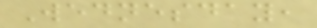Wednesday,
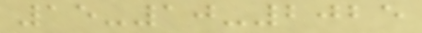15-10-2025
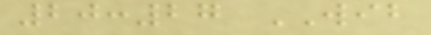20:27 WIB
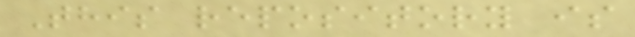This repository is
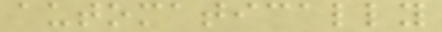automatically
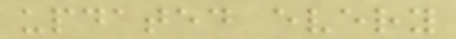updated every
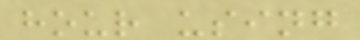hour using
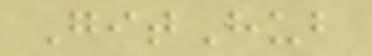GitHub
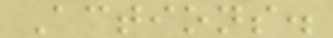Actions.
